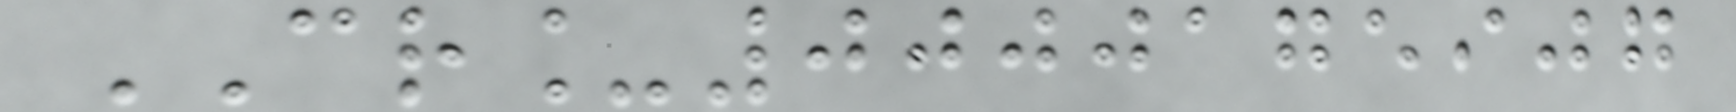CR_0000175907
